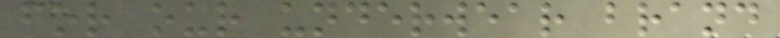for our underwear brand
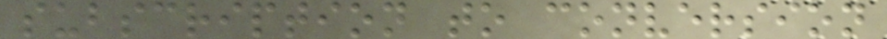subscription to conversion
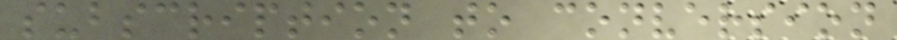subscription to conversion
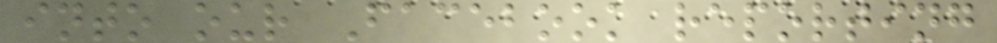into our Facebook reporting
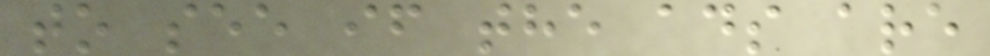to see if the ads are
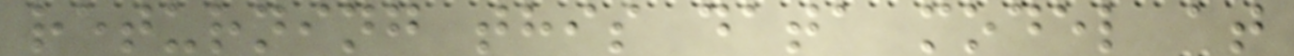returning this data model at
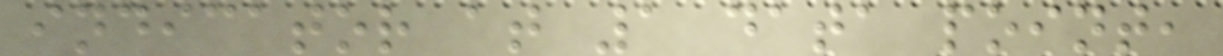indicator at 1 data point,
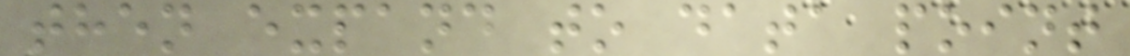then expand to data point
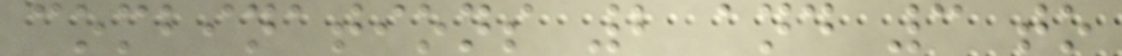combinations 2 and 3 to
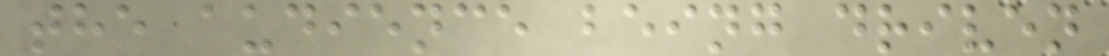the audience being driven
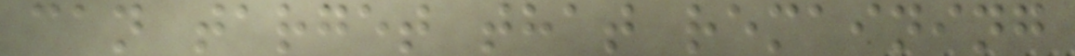can target that remaining
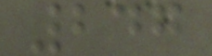247
